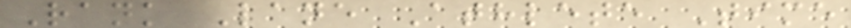Rank Lane Athlete Time
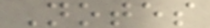Notes
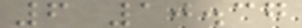6 10.37
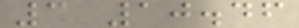3 10.46
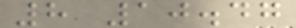8 10.47
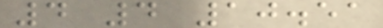4 4 10.51
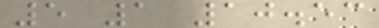5 1 10.53
